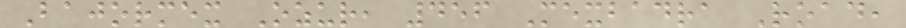Bajormex Ozur, 456 Mexbadra Road,
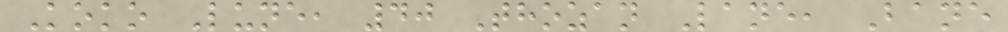Koko Lune, 40 Thozan Lane, Bane
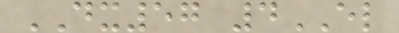DX57 4EL
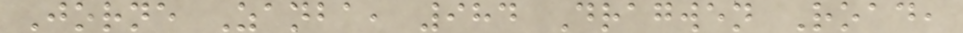Jorne Zanba, 984 Dragwen Road,
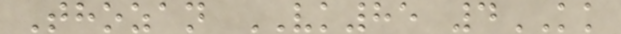Thozan VK85 4KK
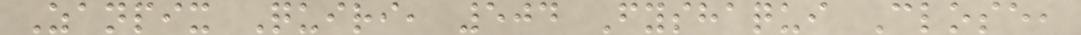Zanpix Quiri, 504 Fyshaqui Close,
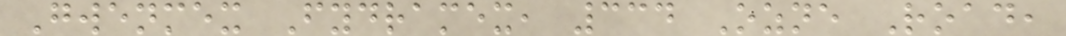Gwenmex Fydramex, 334 Ozne Road,
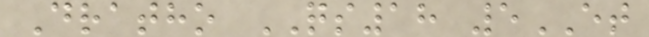Dratho QS18 5ET
